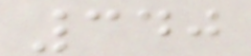340
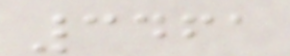3461
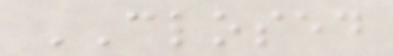CLOSED
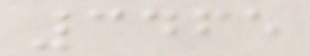3465
